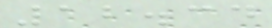12.34
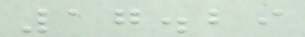17.29
